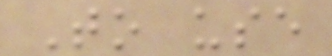To use
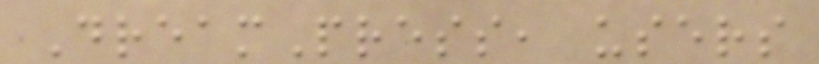DreamPress, users
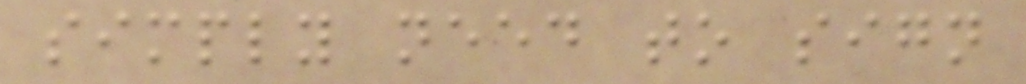simply need to sign
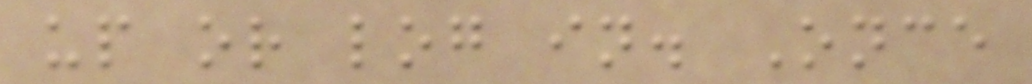up or log in. Once
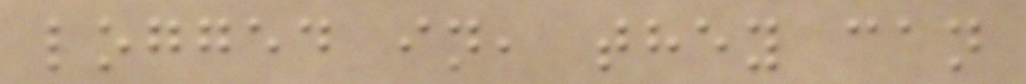logged in, they can
